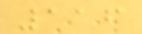116
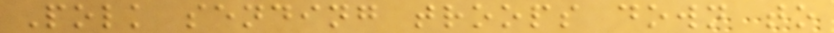Polk sending troops down to
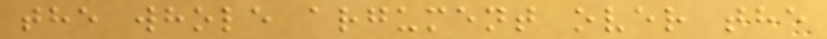the whole argument over the
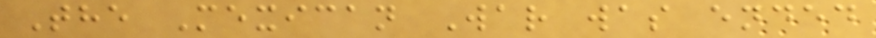The Mexican War was ended
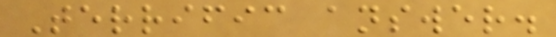Terrific answer.
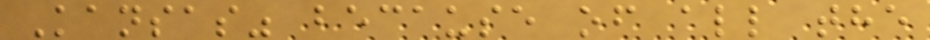Kansas" because of all the
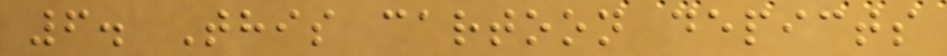6. This cartoon depicts
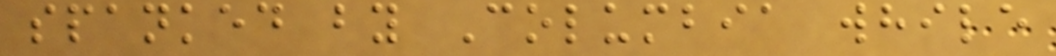spanked by Columbia while
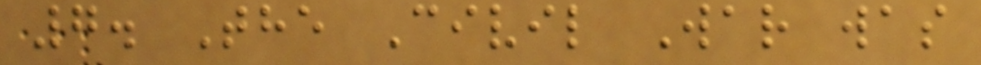7. The Civil War was
